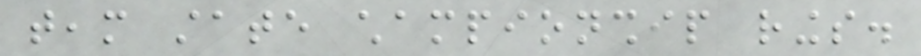team state championship rings.
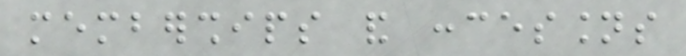memberships and concessions
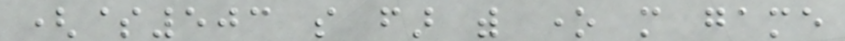($503 so far with one more game
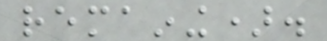remaining).
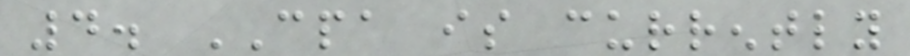4. CPA is currently
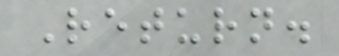Return.
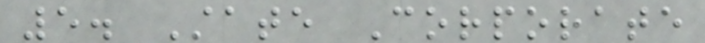5. State Corporate
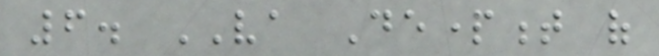6. VA Department of
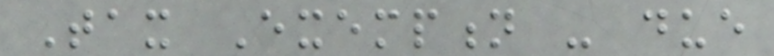Tax Exemption - due
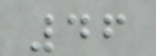46
